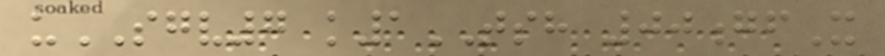uSGV7 k1TSH 00gfX
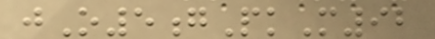jO5gPkM92
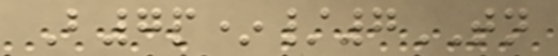B7p*/7TN
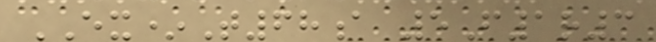EX*T68a 5F1r3
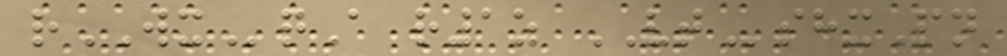rWXqA r1z VTshxPn
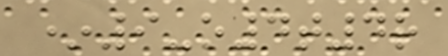*9-o4t4r
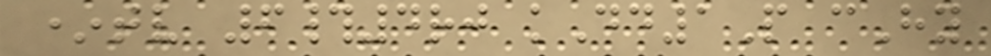*tv 6#4rj kDd1P cHy
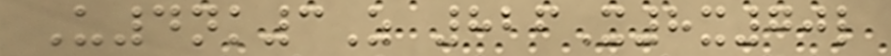U4nk3Z 826X8x70l
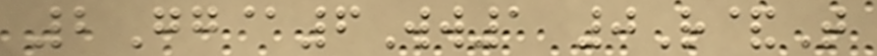2Gg@6Ww1 0R&T
